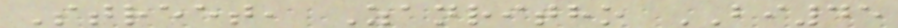Street, Zanritho BI45
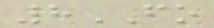8FO
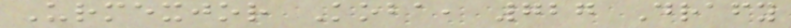Urmexjor Koba, 727 Drafy
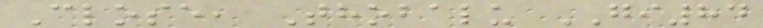Close, Thobalu GI84
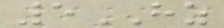5HZ
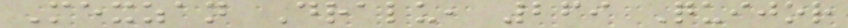Mexzan Dralu, 269 Quijor
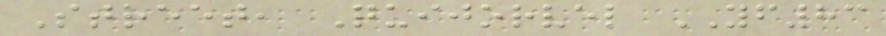Street, Quijorvel YF83
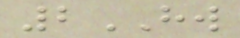2HW
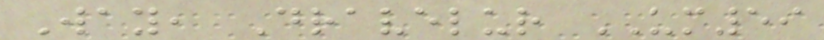Way, Dravelur UM59
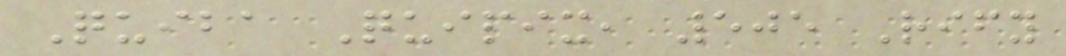Quiba Quipix, 505 Rify
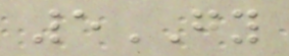5GY
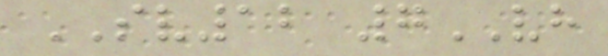SV12 7VH
